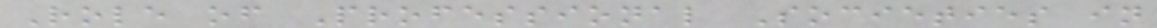Role of Professional Societies in
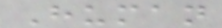Human
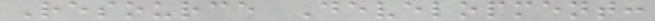Resource Development:
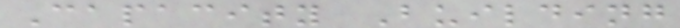Capacity Building
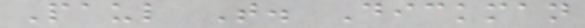Paul T. Dickman
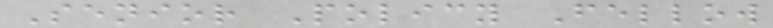Senior Policy Fellow
